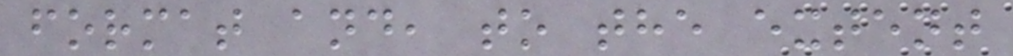format and, to the extent
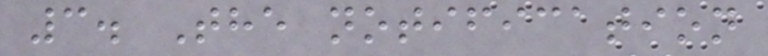3. The notification
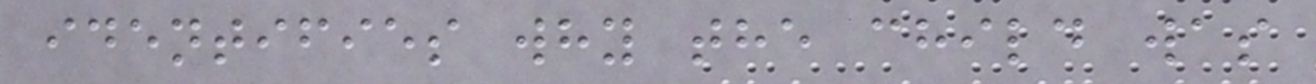identifies why the child was
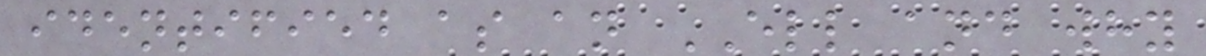identified as an ELL and why
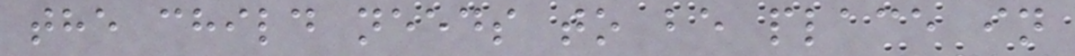the child needs to be place in
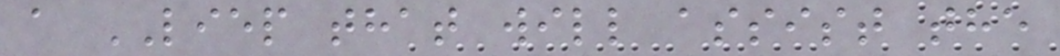a LIEP that will assist the
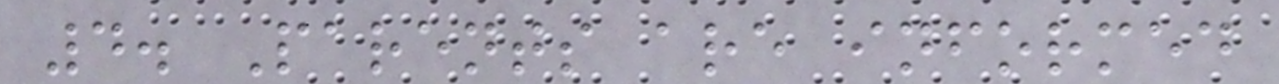4. Parents are informed
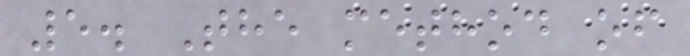5. The method of
